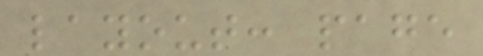layout: page
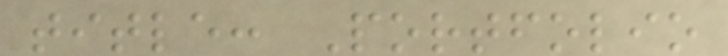title: Portfolio
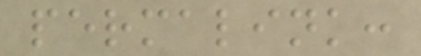permalink:
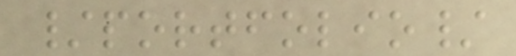/portfolio/
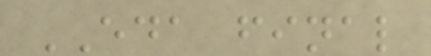EDA final
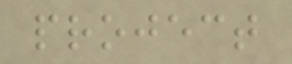project
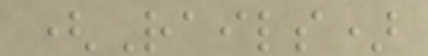(Rails)
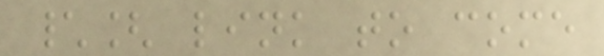\[ link to come
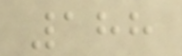188
